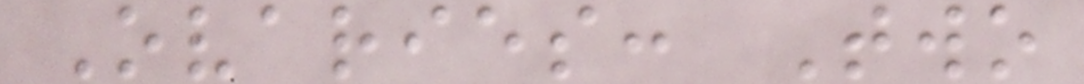Ovaries: Two
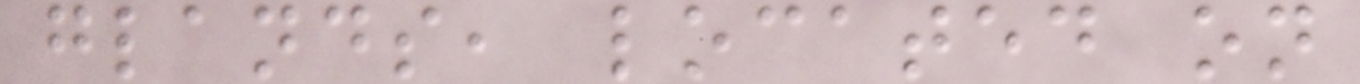glands, located on
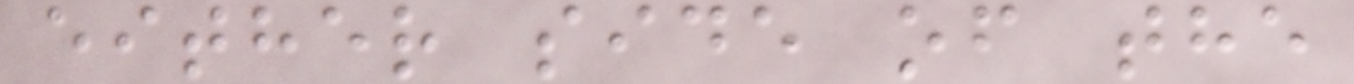either side of the
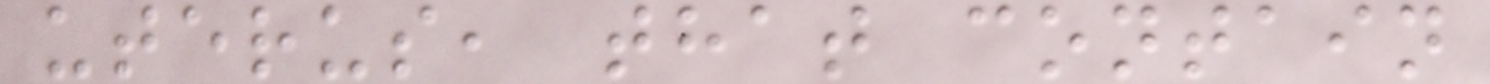uterus, that contain
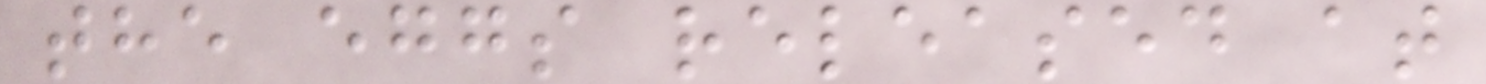the eggs released at
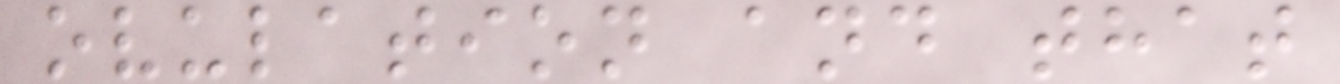ovulation and that
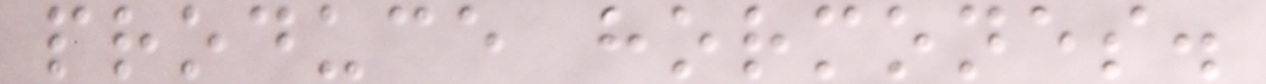produce hormones.
